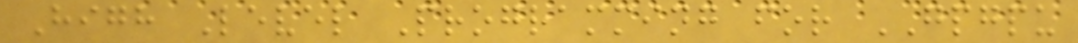High Level Programming for GPGPU
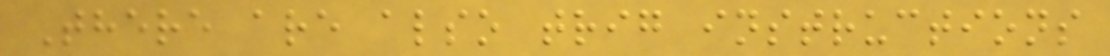There are also trig instructions
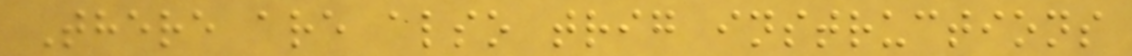There are also trig instructions
